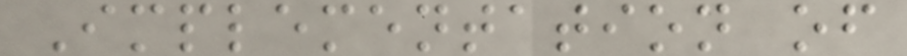Implementation of
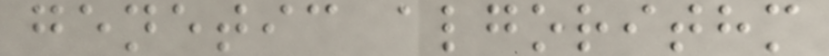genetic algorithm
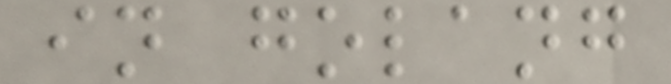in golang
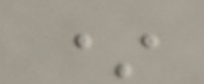*
